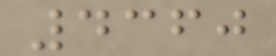4360
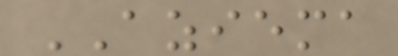AZIEMA
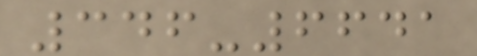346-6641
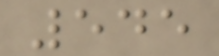545
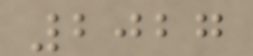2027
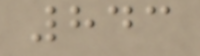843
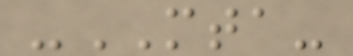-MTA-
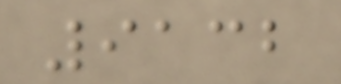9132
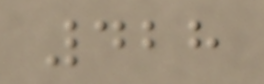428
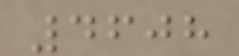4608
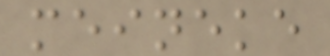meineke
